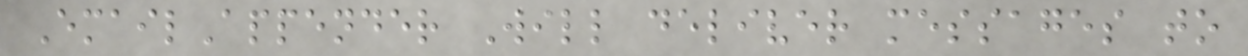EmailAppender Will deliver messages to
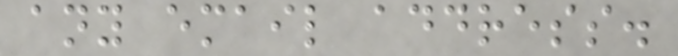any email address.
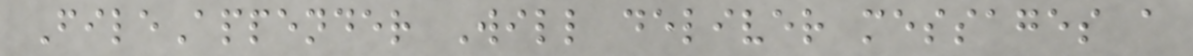FileAppender Will deliver messages a
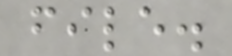file.
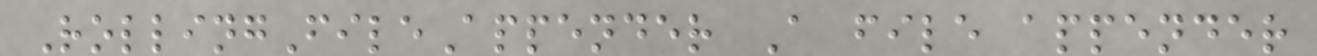RollingFileAppender A file appender
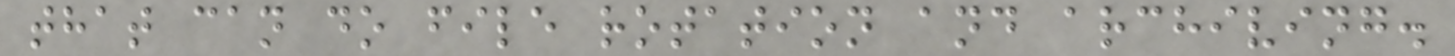that can do file rotation and archiving.
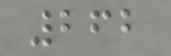262
